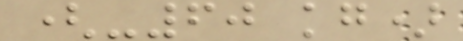(-60 kg)
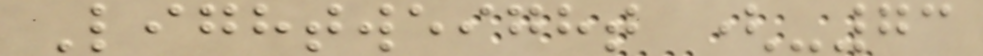Lightweight (-73
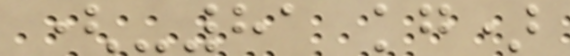(-81 kg)
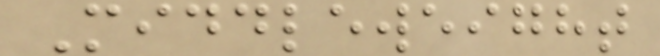Middleweight
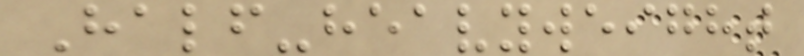Half-heavyweight
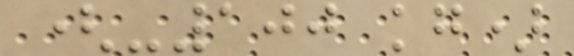(-100 kg)
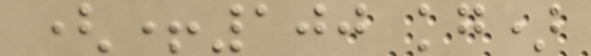(+100 kg)
